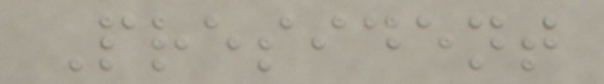President
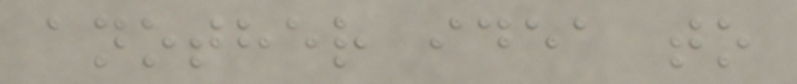another idea to
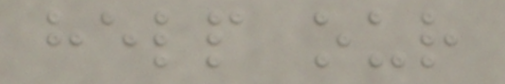help our
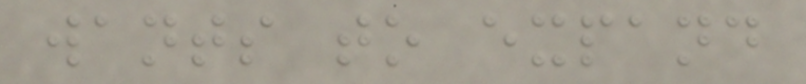wants to expand
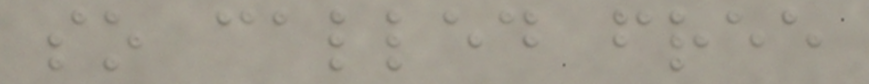so called free
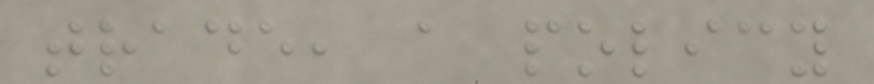trade, a policy
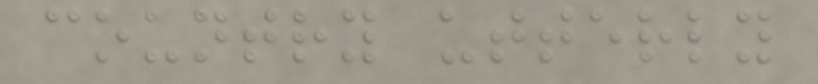country utterly
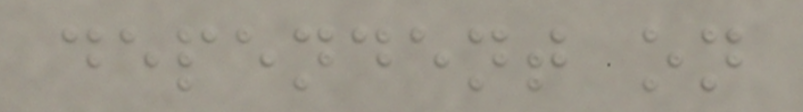dependent on
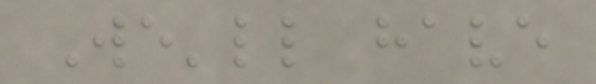We'll have
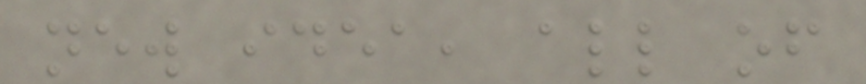new idea, all of
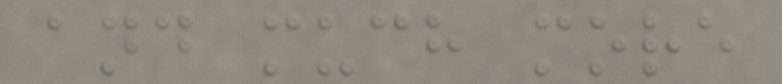and much more
